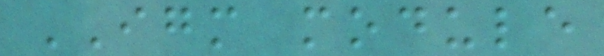IGM module
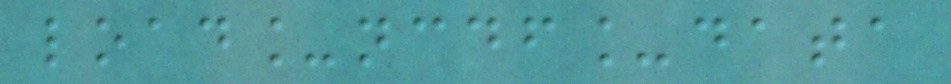load_ncdf_data
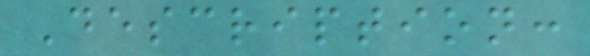Description:
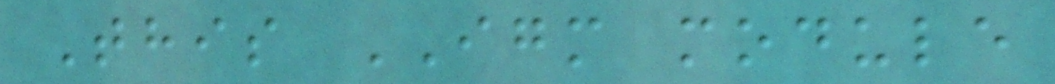This IGM module
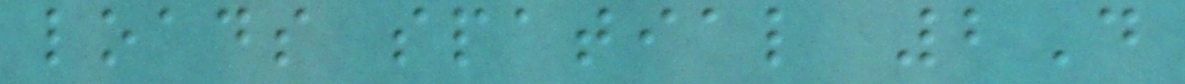loads spatial 2D
